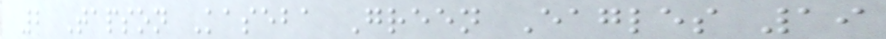2 Tapson Kaseba Green Eagles 19
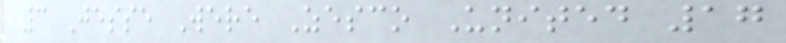3 Jesse Were Zesco United 17
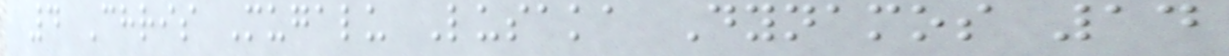4 Chris Mugalu Lusaka Dynamos 14
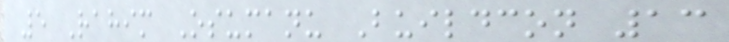5 Rahim Osumanu Buildcon 13
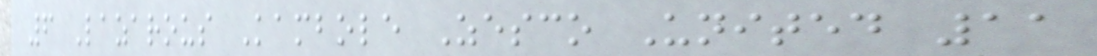6 Lazarous Kambole Zesco United 11
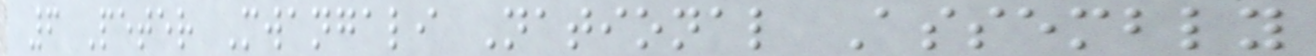6 Peter Mwangali National Assembly
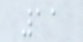11
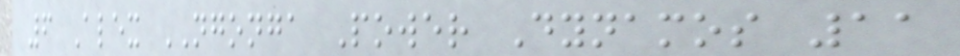6 Alex NGONGA Power Dynamos 11
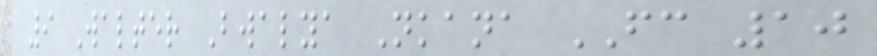9 Walter Bwalya Nkana FC 10
